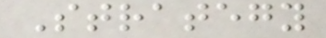Strategy
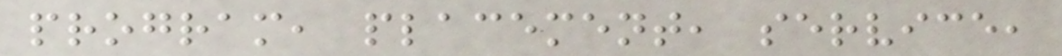program, placement, service,
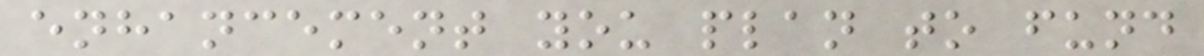enhancement you plan to fund
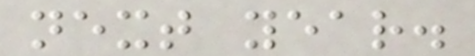next year.
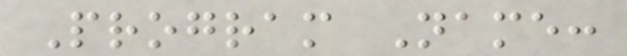Program Name:
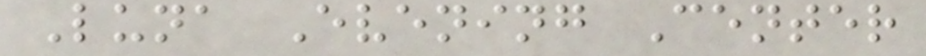Luna Evening Center
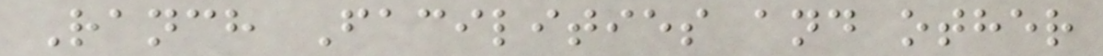Ranch Facilities and other
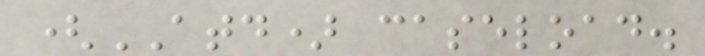(ATD) caseload.
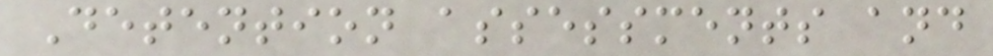Detention assessments and
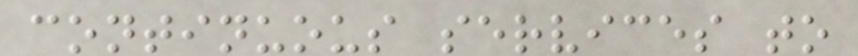continuous services to
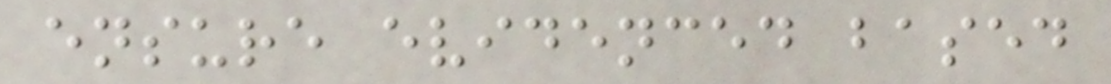ensure evidenced based
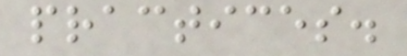practices.
